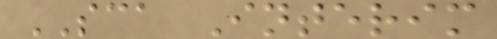SCA Interim
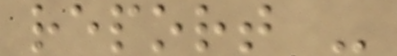report -
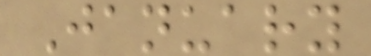January
